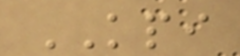KPI
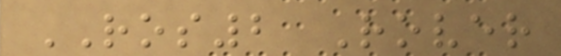ROS2 Rover
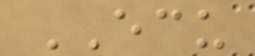ECU
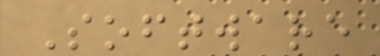Software
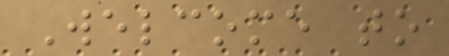Welcome to
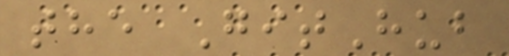the GitHub
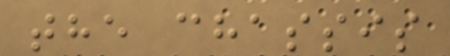the chassis
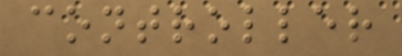controller
